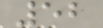52
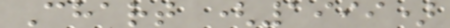Chart (1999)
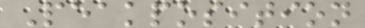Peakposition
